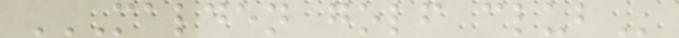MALDEN GOLF CLUB
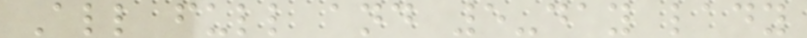All full and 5-day lady
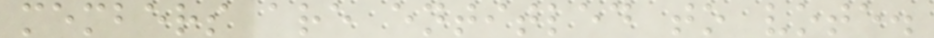members are entitled to vote.
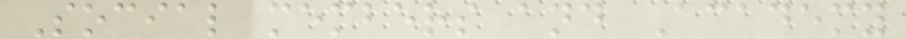Social members and Academy
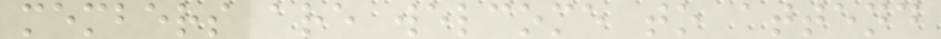members are welcome to attend
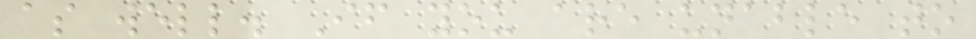as well. If you are unable to
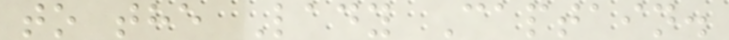to the Lady Captain.
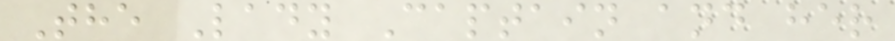The Lady Captain and her
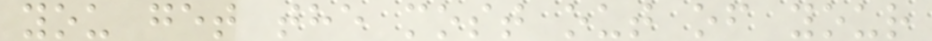you get the most out of your
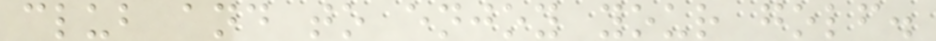club and to enjoy your golf.
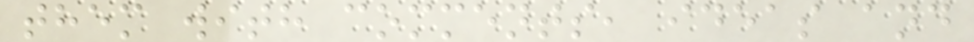them with comments, ideas and
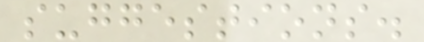suggestions.
